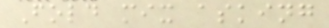Fold mix asking
